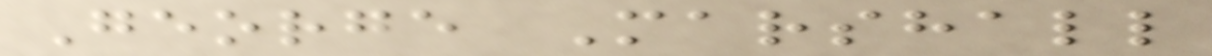George Marshall
